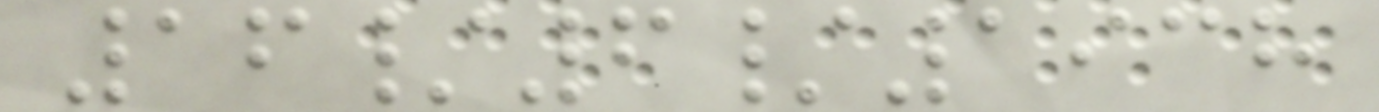16/6/1938
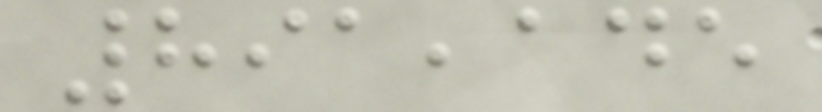891,145
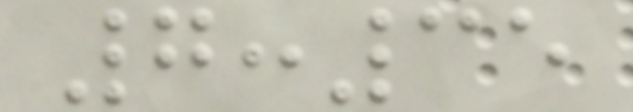7:35
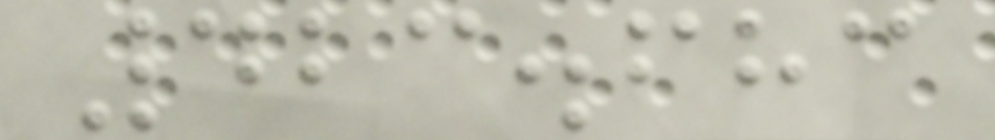423.683
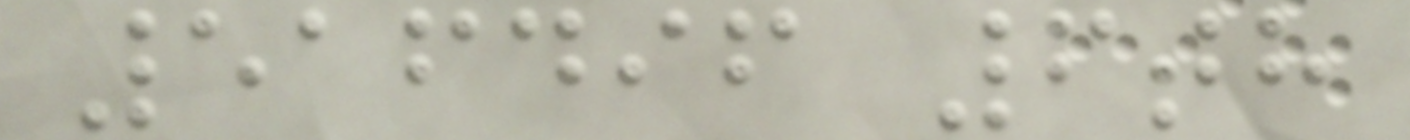516496 6th
